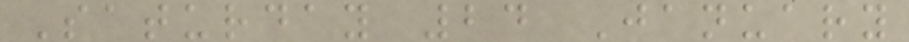Saturday 24 January
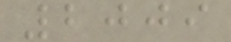2009
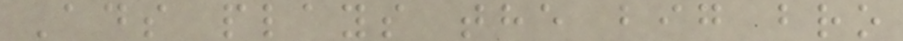Ads plays the big bro
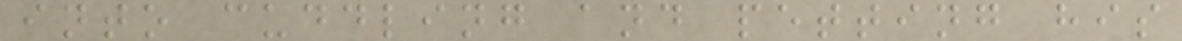into cuddling and petting his
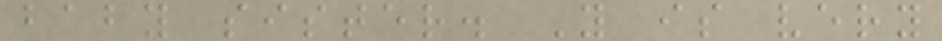baby sister. Y is very
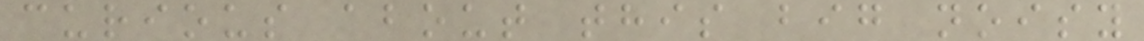curious about this big noisy
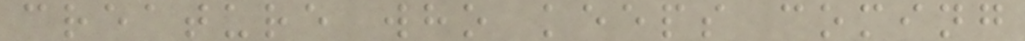creature who keeps coming
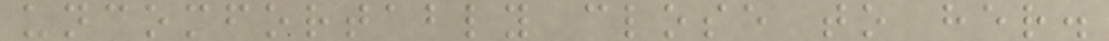uncomfortably close to her.
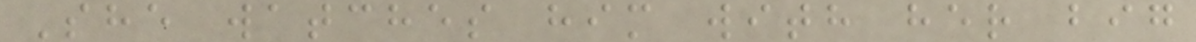She watches him with her big
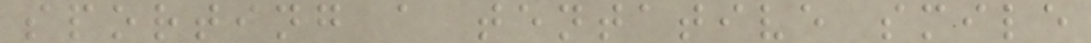sporting a tentative smile
